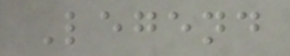Legend
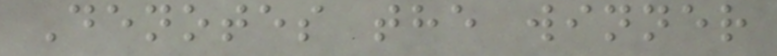Denotes the winner
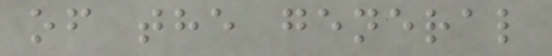of the general
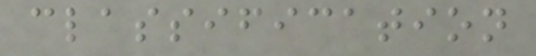classification
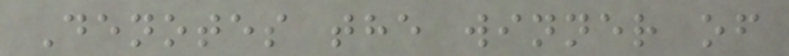Denotes the winner of
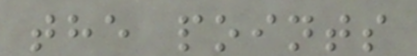the points
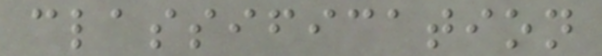classification
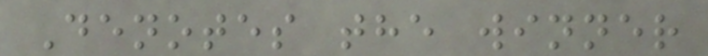Denotes the winner
